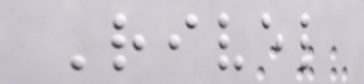Rivel
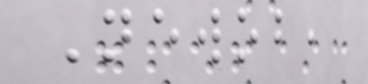Newob,
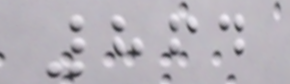864
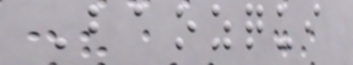Baozqui
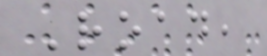Road,
